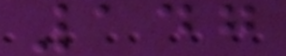147
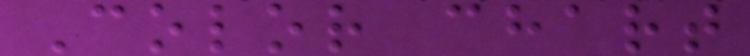Color chart
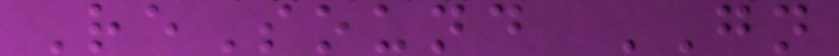ReSound GN
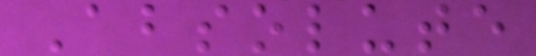Absolute
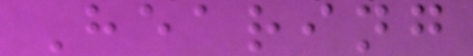Hearing
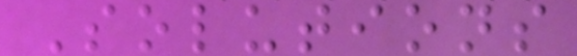Solutions
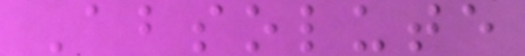Absolute
